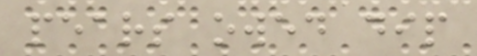pears owed dip
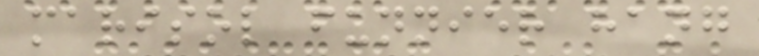marisol funnier hang
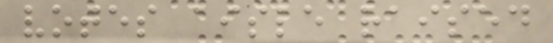votes aisle raised
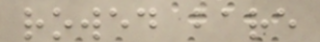rowed bare
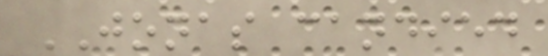JONAS candied
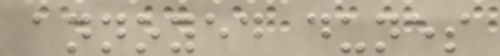annoyed dunes
